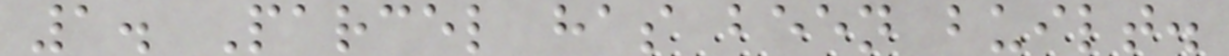1. Parcel has been built.
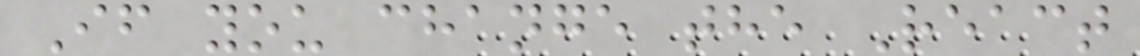If you change the React
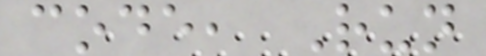code, Run
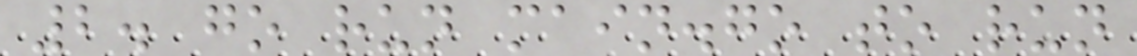2. go run main.go to run
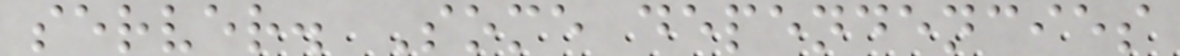server. Some dependencies
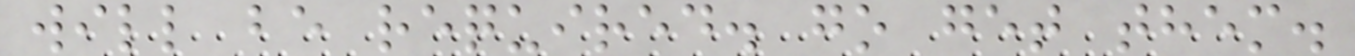will be required. go get them.
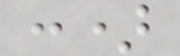:)
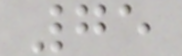75
